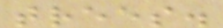trees.
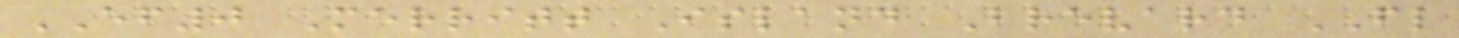EF0 Merritt Island Brevard FL
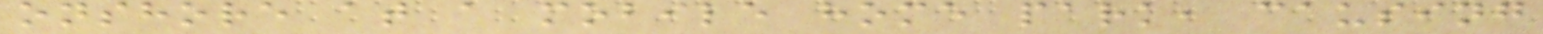onshore at a mobile home park, causing
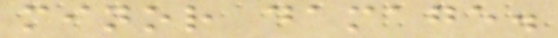minor damage.
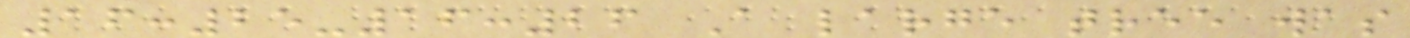16:25-16:26 A large tree was
